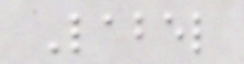Label
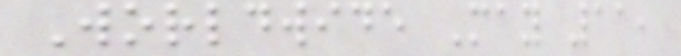Worldwide May 11,
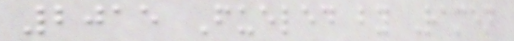2015 Fueled by Ramen
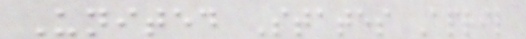United States April
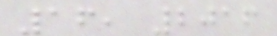16, 2016
